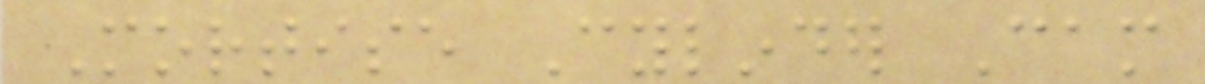Mortise Cylinder Cam
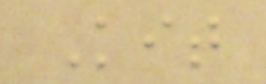Kit
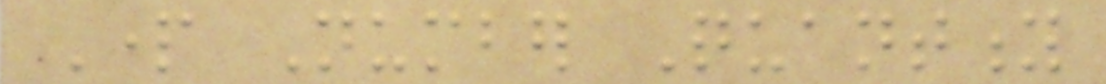Part Number Quantity
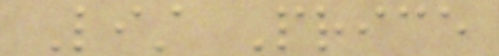List Price
